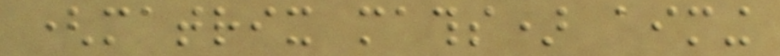(matrix maths) aiming
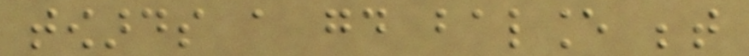towards a good balance between
